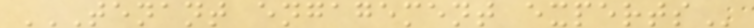TENANT ENGAGEMENT EXPERTS
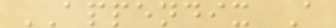APPENDIX A
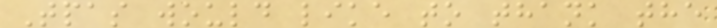Tpas would like to thank the
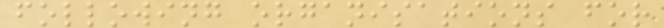following organisations for
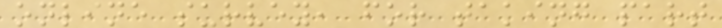online survey, for taking part
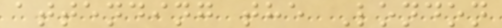attending the London
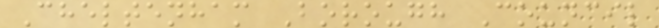Cheltenham Borough Council
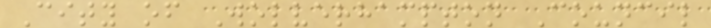City of Wolverhampton Council
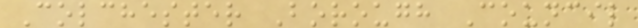Colchester Borough Council
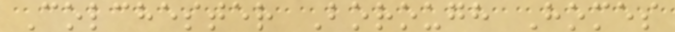Colchester Borough Homes
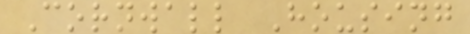Cornwall Housing
